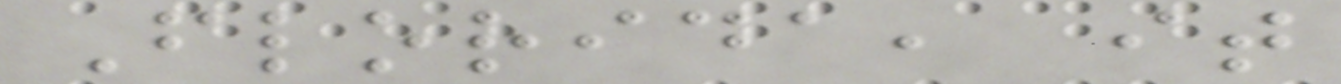Florida, it
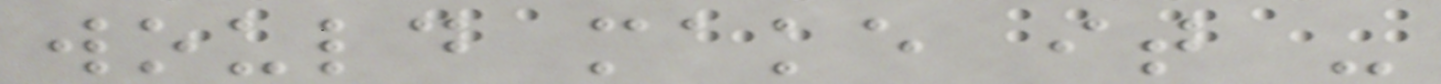would make it -
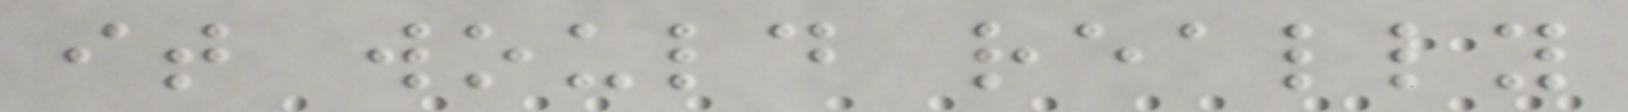it would really
